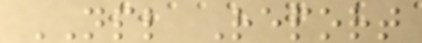NPL Report
